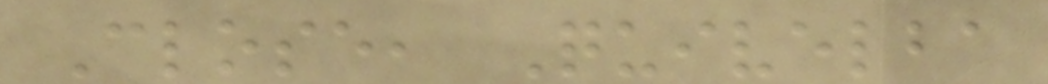Close, Quivelba
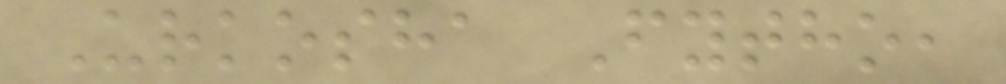Urkosha Fytho,
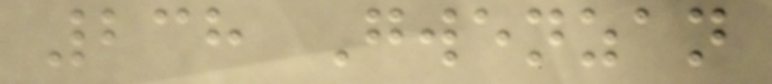238 Gwenzan
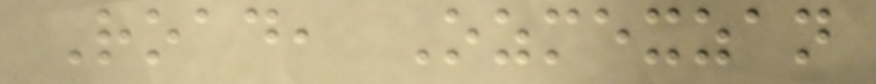Road, Ozmexzan
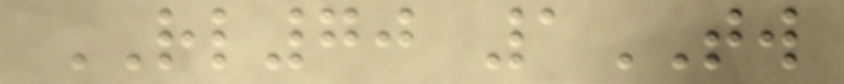RL70 1TW
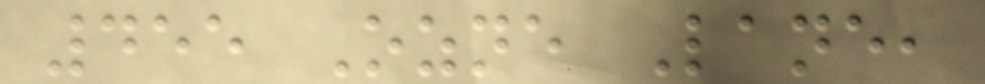455 Ozne Lane,
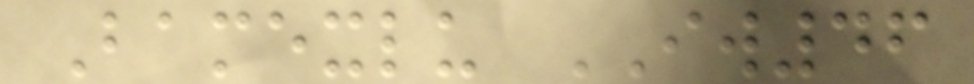Bamexlu IW46
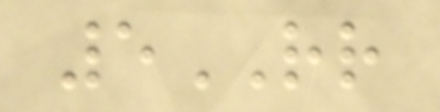5RR
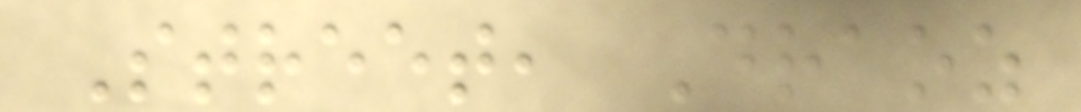Street, Draoz
